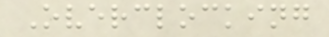Overclocking
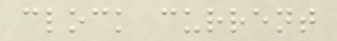clock current
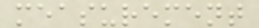measurement
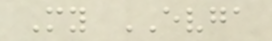My EVGA
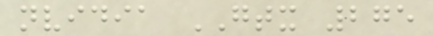nvidia GTX 275
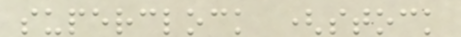superclock (stock
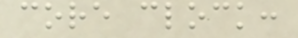core clock:
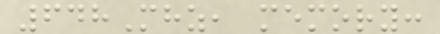648Mhz, memory:
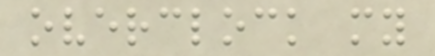overclock my
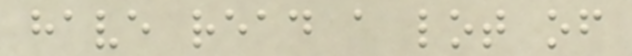have read a lot of
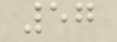57
